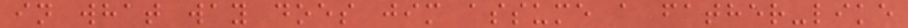in what way does jim assume a father-like
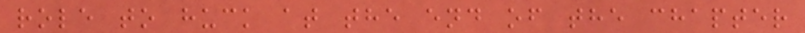role to huck at the end of the chapter
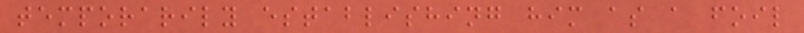temporarily establishing him as a foil
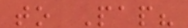to Pap?
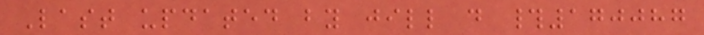Last updated by jill d #170087
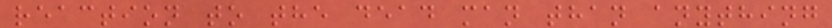reaction to the dead man than anything
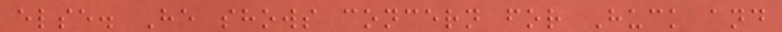else. He shows concern for Huck and
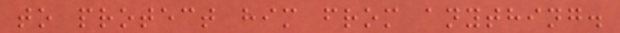to protect him from anything.
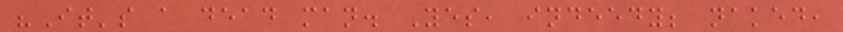"It's a dead man. Yes, indeedy; naked,
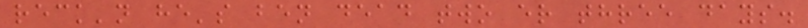reck'n he's ben dead two er three days.
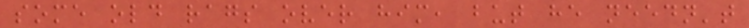some old rags over him, but he needn't
